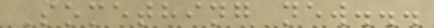Something new...
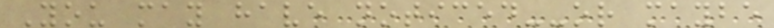You may have noticed--or maybe
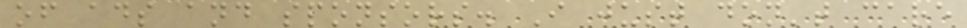of ads and sponsors. I just don't care
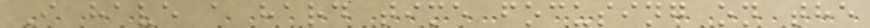I have a hard time focusing on the
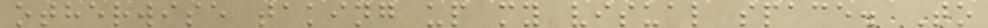otherwise taking up my visual space. To
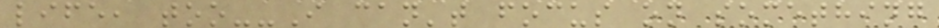life, too--I can't focus on something
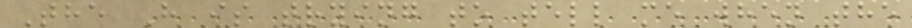The H is trying to tell me when the
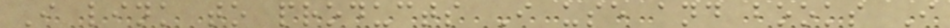I link to products I use and books I
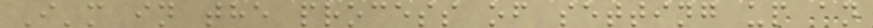I'm in the process of setting up an
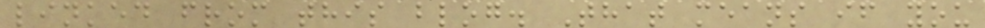linked from this blog. That means if you
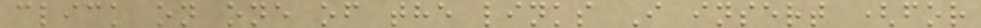click on one of the links I insert (for
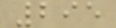295
